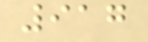917
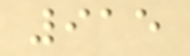915
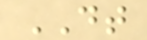DT
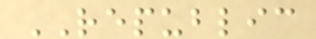REPUBLIC
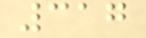317
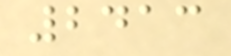2413
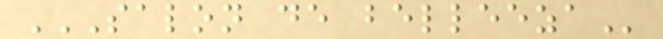SALON DE BELLEEZA
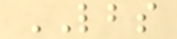LBS
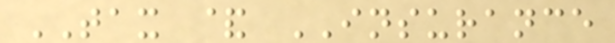TAX & INSURANCE
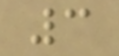3
